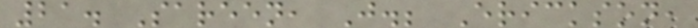21. Sareen, J.; Erickson,
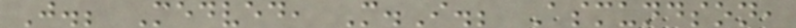J.; Medved, M.I.; Asmundson,
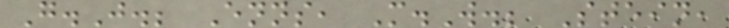G.J.; Enns, M.W.; Stein,
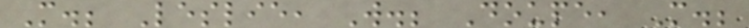M.; Leslie, W.; Doupe, M.;
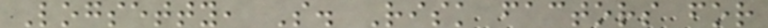Logsetty, S. Risk factors for
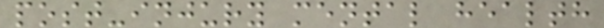post-injury mental health
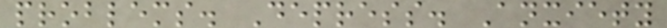problems. Depress. Anxiety
